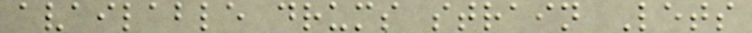available drums strain Lets
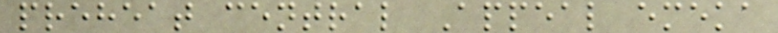preheat central Appeal emeka
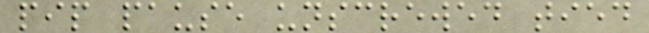pip pause unscrewed tied
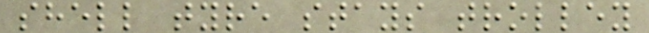shell tyre stays trolley
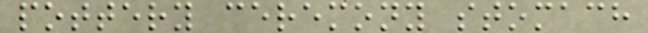pottery ceremony stomach
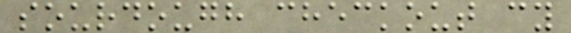sourdough checkout cy
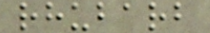rhubarb
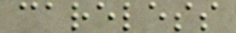careless
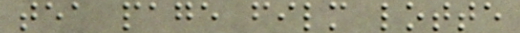tea page film lotte
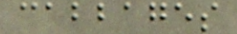cabbages
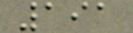191
